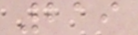219
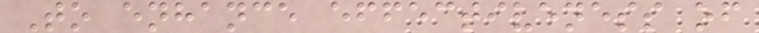To enhance effectiveness of
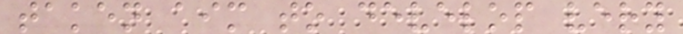taken aim to develop very
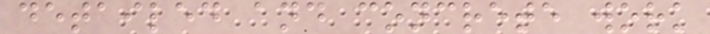detailed and concrete work
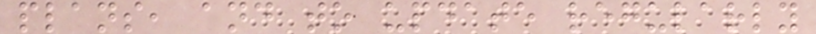plans, and to update regularly
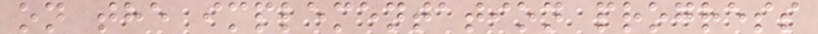on the implementation progress
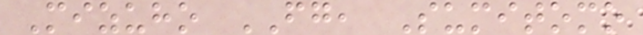Mizuho FG, Sumitomo
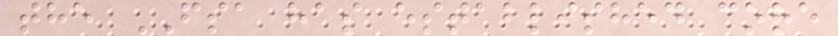the FSA has established core
